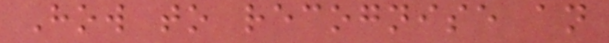How to recognise an
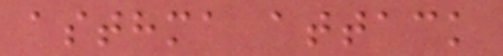asthma attack
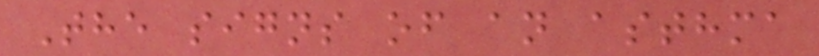The signs of an asthma
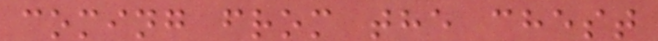coming from the chest
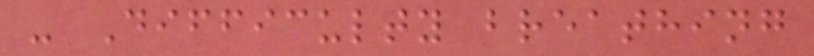- Difficulty breathing
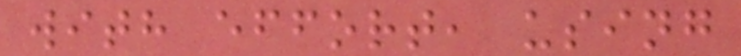with effort, using
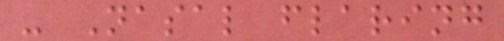- Nasal flaring
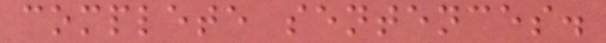complete sentences.
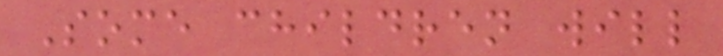Some children will
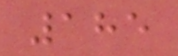185
